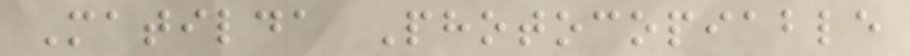Matilda Photocopiable
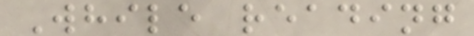While reading
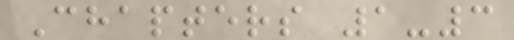Chapters 1-3
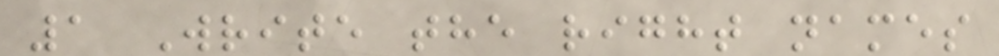1 Write the right names
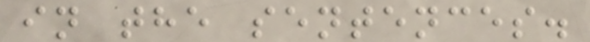in the sentences.
